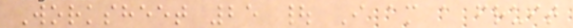Worksheet 25 | I am a fruit
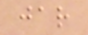jar
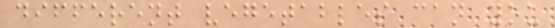different vegetables can you
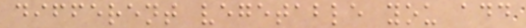different vegetable you add
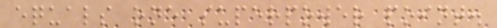equals one superpower point.
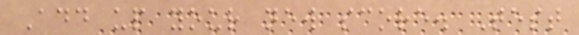Add up your new score. Test
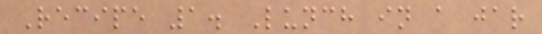Recipe 1. Lunch in a jar
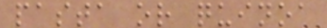pasta or quinoa
